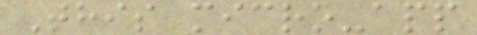This micro-app
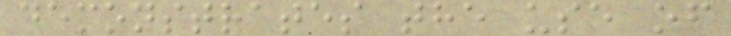demonstrates the use of
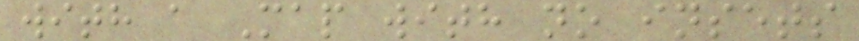with a Map with no insets
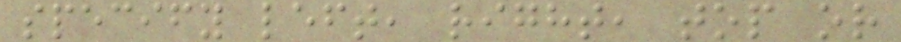specify left, right, top or
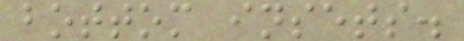bottom insets.
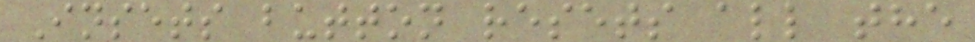Insets button resets all the
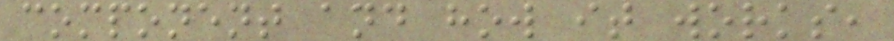component and how it works,
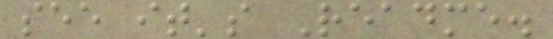see it's Readme.
